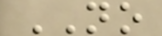NO
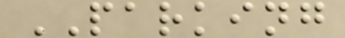PARKING
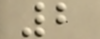2
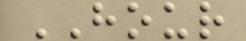HOUR
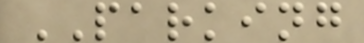PARKING
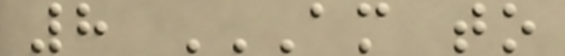8 AM TO
